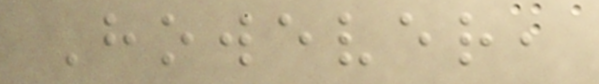However,
